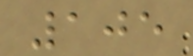105
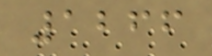1266
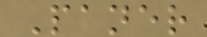Paner
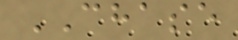CHASE
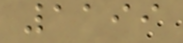1199
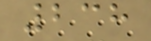238
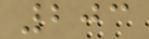203
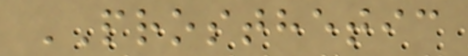PROSTHETIC
